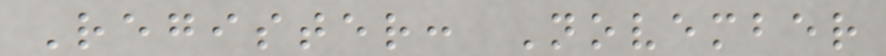Register: November
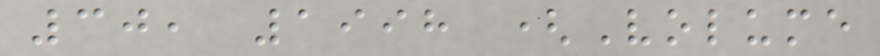30, 1998 (Volume
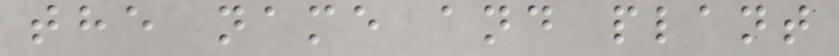the name and plant
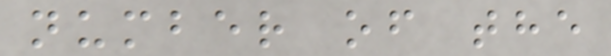number of the
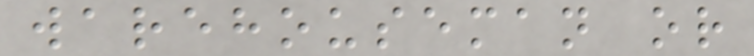warehouseman or
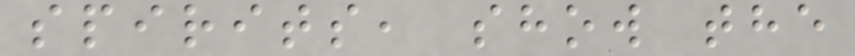spirits, show the
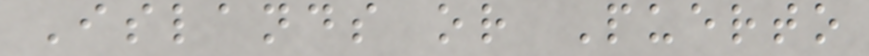Islands or Puerto
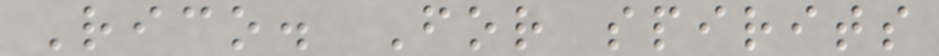Rico. For spirits
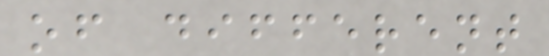of different
